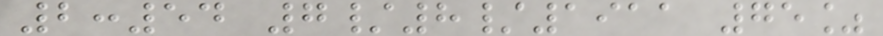2:54 7/8/1911 75%
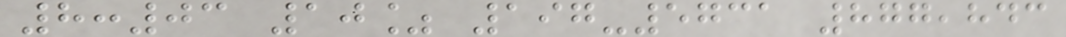8:03 10% 197-5731 877,843
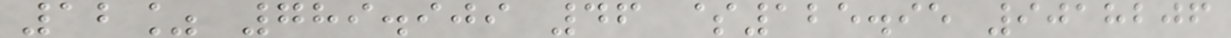12% 789.909 46 $125.95 9018206
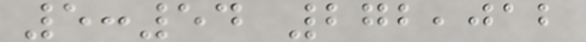5:54 272,012
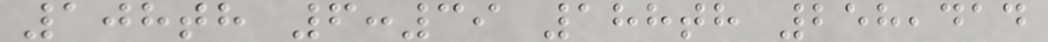108th 6:39 188th 258,414
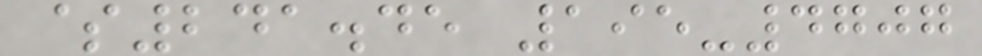$241.45 195-4707
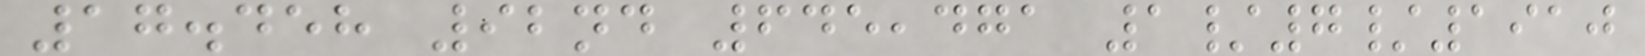17.458 92nd 645,471 1/7/1910
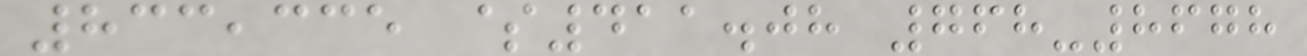833,335 $411.08 768-8678
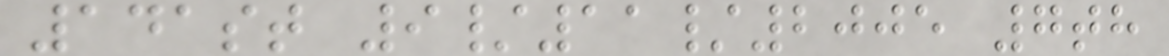141st 9/11/2005 7th
